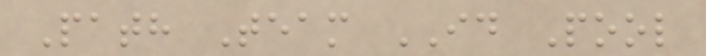Path Team ID Pool
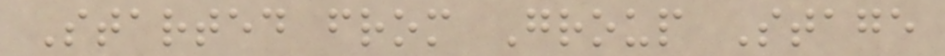Started from Group Stage
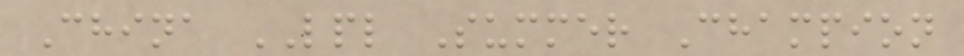China LPL Summer Champion
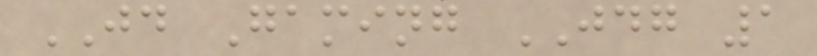JD Gaming JDG 1
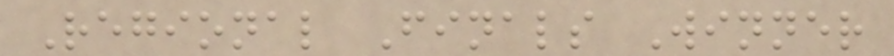Regional Finals Winner
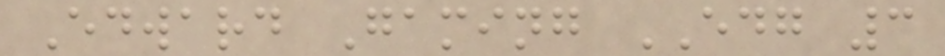Edward Gaming EDG 3
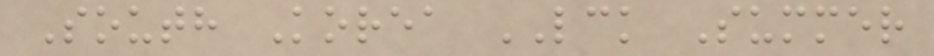South Korea LCK Summer
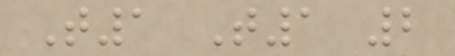T1 T1 2
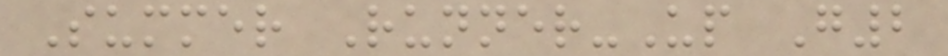Summer Runner-Up G2
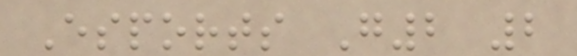Esports G2 2
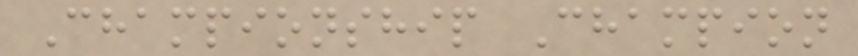Championship Champion
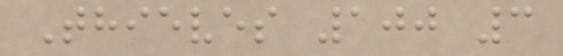Thieves 100 3
